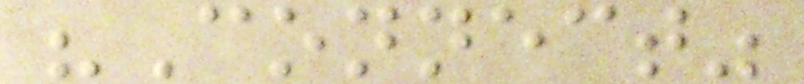"Connect"
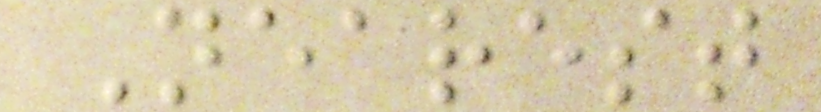Nearest
